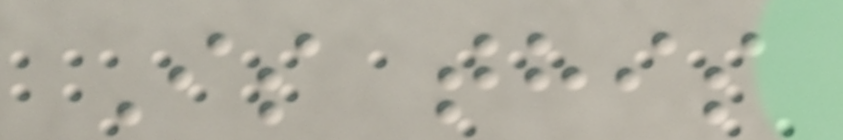Is this
